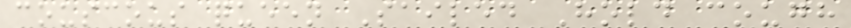couscous queen Sailed Hold cough
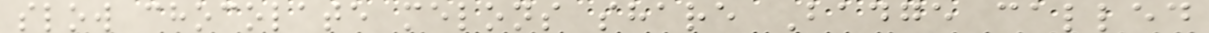slow chocolate melons share Badge called
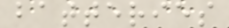batteries
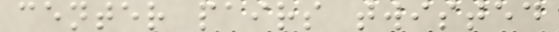center pairs twisted
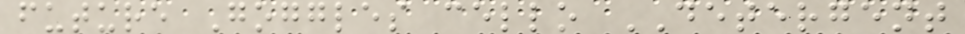future Goggles cello DETERGENT
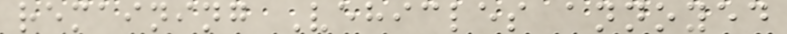remaining Vehicles annoyed
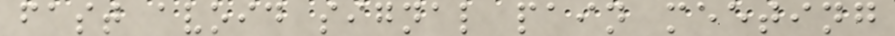fast avoid signal pain meeting
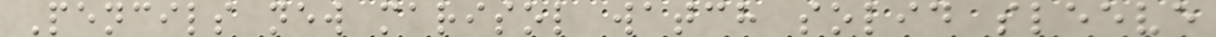Pencils new marisol watch solid sleeve
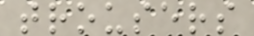trousers
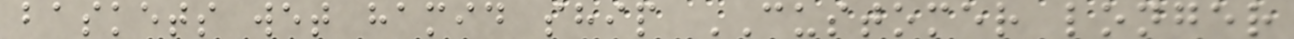baskets wet hamid ship CUSTOMER longer
